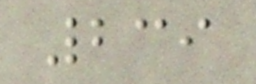239
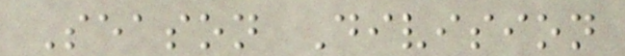Season Division
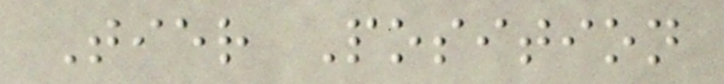Tier Position
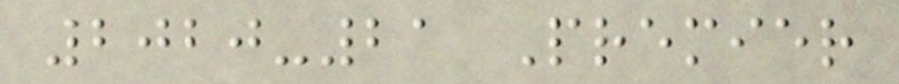2020-21 Premier
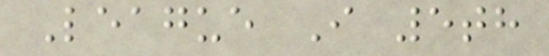League I 5th
